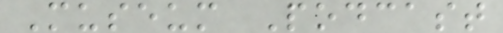Museum Podcast
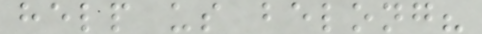help us belong?
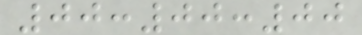00:00:00
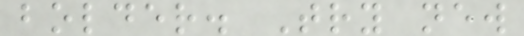bolder. Try new
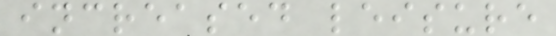increased leisure
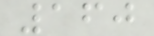160
